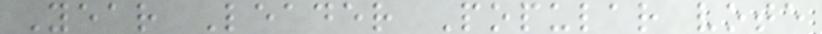Year Leader Popular vote
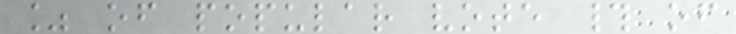% of popular vote # of
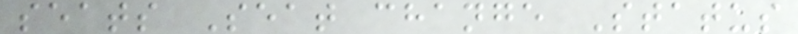seats Seat change Status
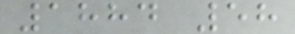1884 58
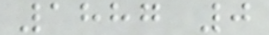1887 0
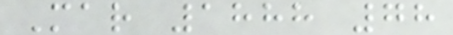Mar 1888 78
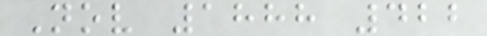Nov 1888 422
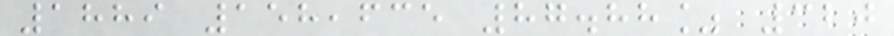1889 158,635 87.88% 320
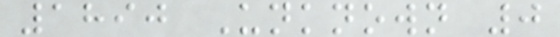1890 Unknown 0
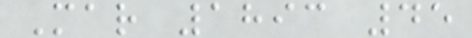Mar 1893 45
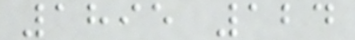1895 124
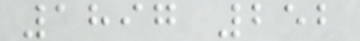1897 252
